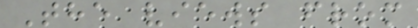The views from
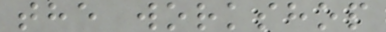the workshop
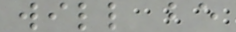will be
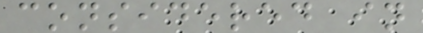considered in
